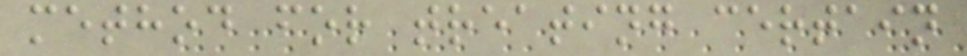method for treating certain
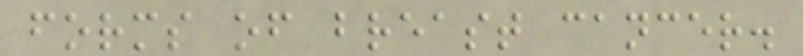forms of breast cancer.
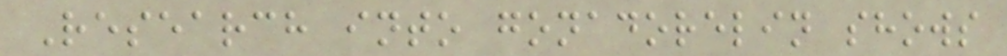Research into gonadorelin shows
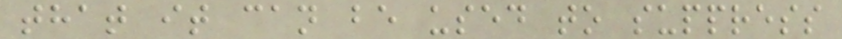that it can be used to suppress
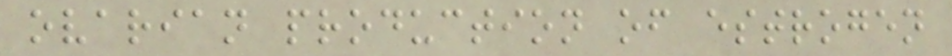ovarian production of estrogen
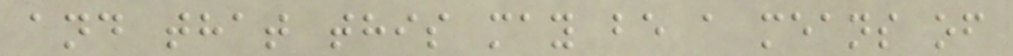and that this may be a means of
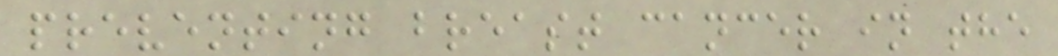preventing breast cancer in the
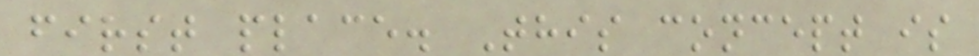first place. This concept is
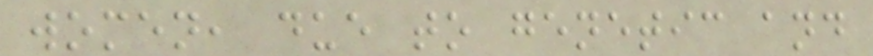women, due to genetic and
